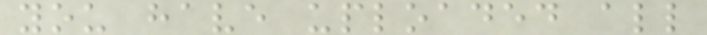you have uploaded all
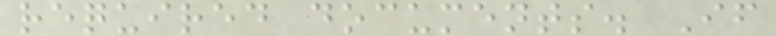required documents. If
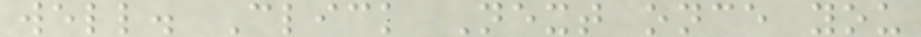well. Click Next once you
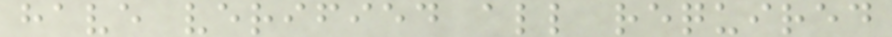have verified all required
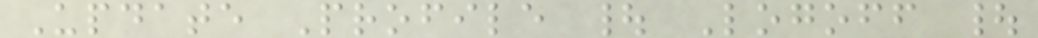Update Profile | Logoff |
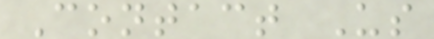Contact Us
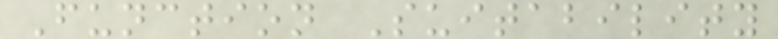Function Suitability
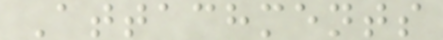Attachments
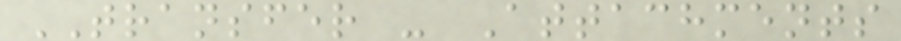TRANSFER - Attachments
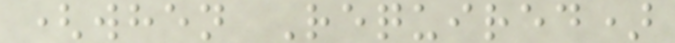(when Required)
